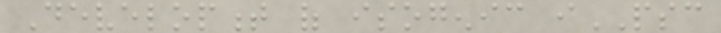Development of isogenic iPSC
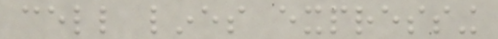cell lines expressing
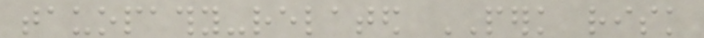tauopathy-related PERK risk
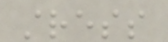stress
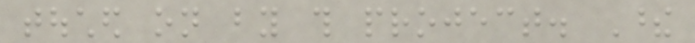touched on by this project. These
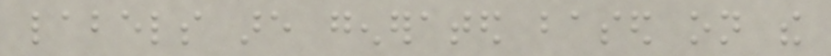labels are generated based on the
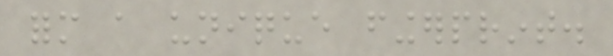form a unique fingerprint.
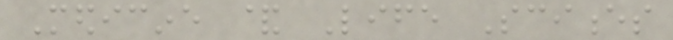Medicine & Life Sciences
